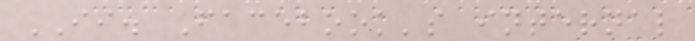II. Facebook's internal
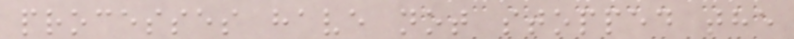processes have not stopped the
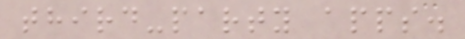third-party apps.
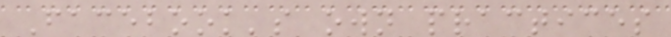Facebook's own practices
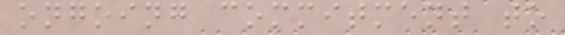ongoing commitment to
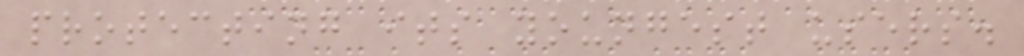protecting its youngest users.
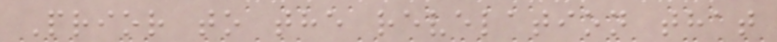Prior to the revelation that
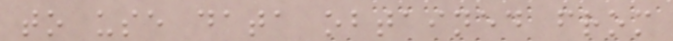to use data obtained from
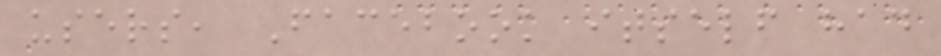users, Facebook itself had
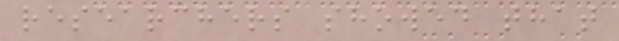researchers showed that
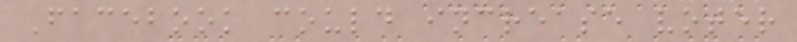Facebook could increase voter
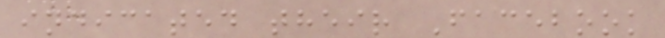indicated their Facebook
